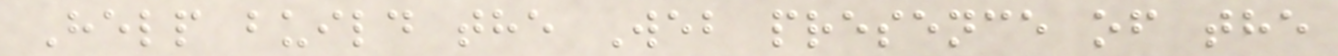Help build the Web presence of the
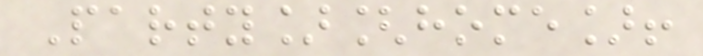Party][home]!
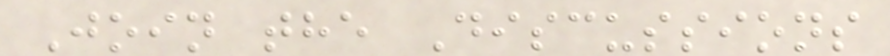Join the Discussions
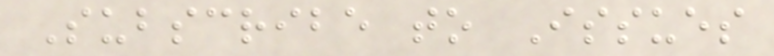Subscribe to Issues
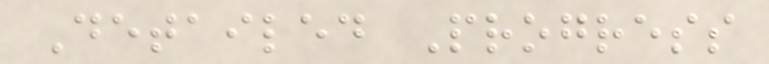Detailed Progress
